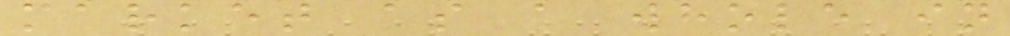market as a whole in
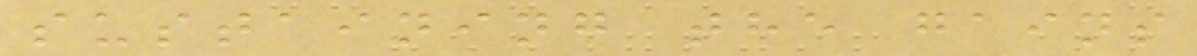sustaining the gains
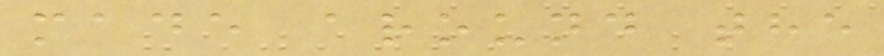made around the
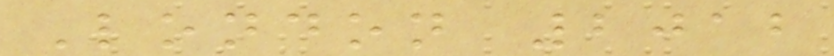London 2012
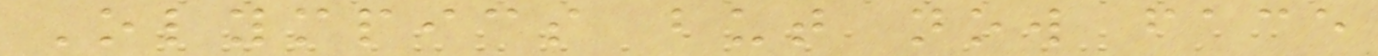Olympics but now face
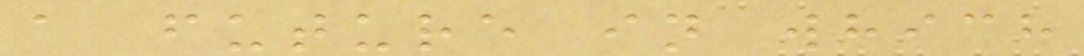a future in which
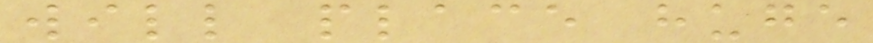will place huge
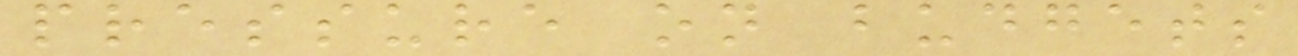pressure on budgets
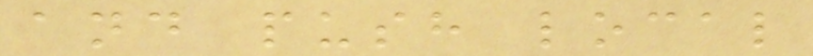and push local
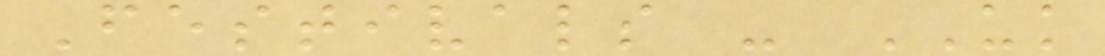Festivals - UK
